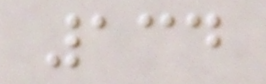134
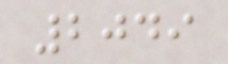2049
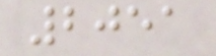2051
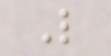L
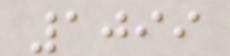1099
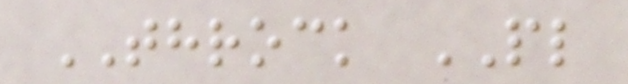THROCK PL
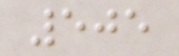505
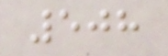508
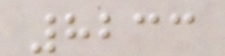8233
